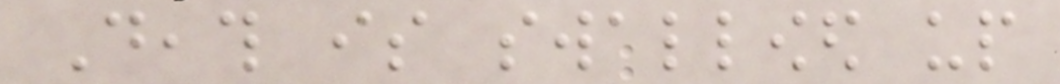Death is swallowed up
